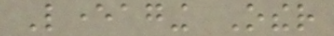Leveraging Other
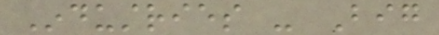Industries - Big
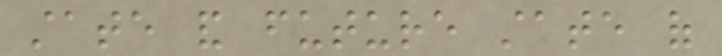state and future state of
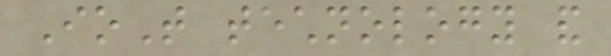IoT technology and
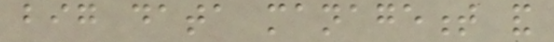big data management and
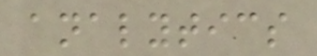analytics
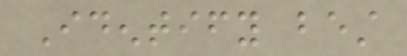Identify best
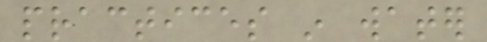practices in water
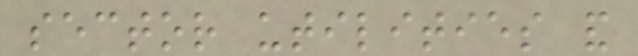sector utilities and
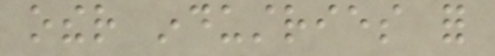other industries for
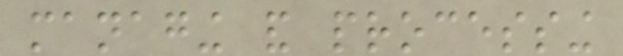managing and processing
